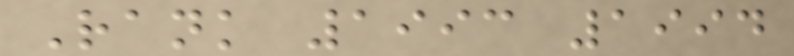Rank 1993 1994
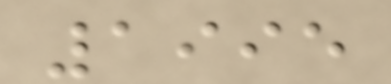1995
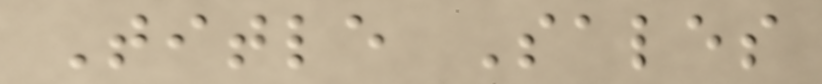Title Sales
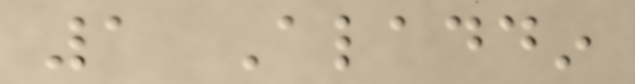1 Aladdin
